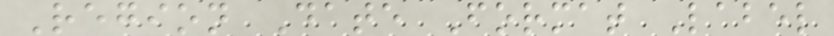Region Date Format Label
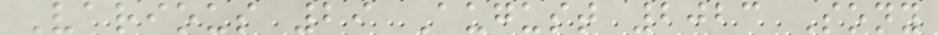Various 29 August 2023 Sony
